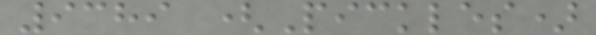9389 (Pickles)
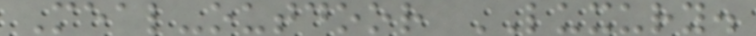Meal-outdoor LUXURY.
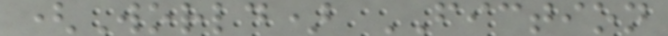(World) FICTION
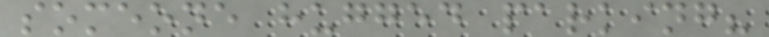someone hugged parking?
